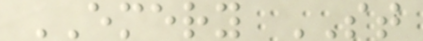EMERY ST
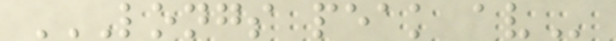LONGS PEAK AV
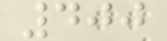400
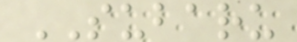SUBARU
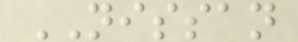NISSAN
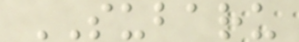SUBARU
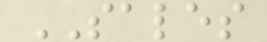SALES
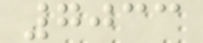7033
